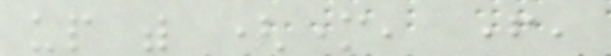up with (mother, father,
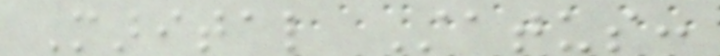Marital Status:
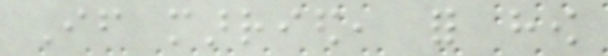If married, for how
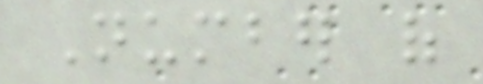Number of
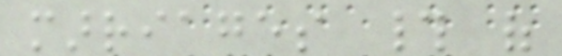marriages # of
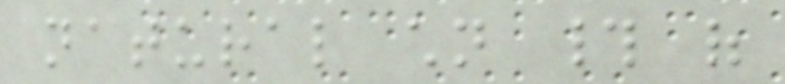natural children # of
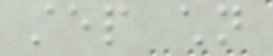step children
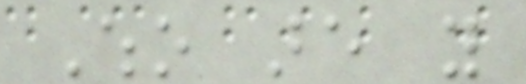Who are you
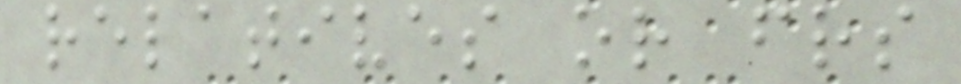relatives or friends
